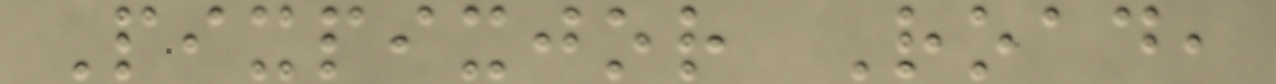Pixpixjor Road,
